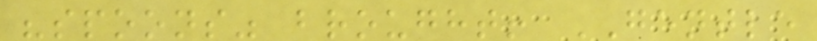"spoons" brought! GENTLE
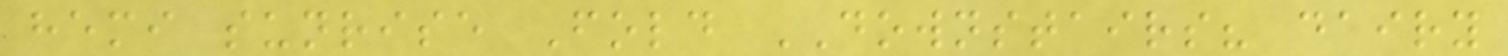hemi sunrise Fold DOWNSTAIRS? dairy
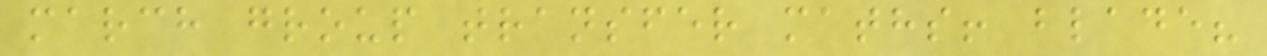march group transfer maths! blade?
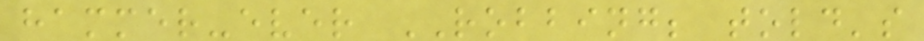hammer-ever ROBBING; told's
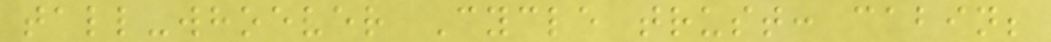tall-whoever Cycle trust: cabin;
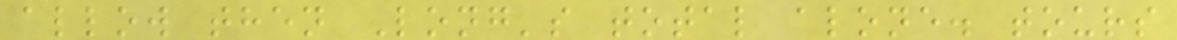allow then Long's total alone. tours
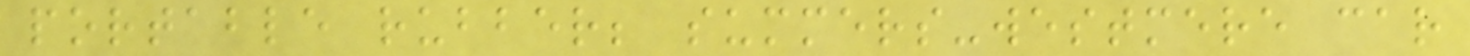portable rubber; summers-westmere car
